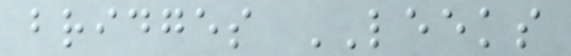bridges LEEKS
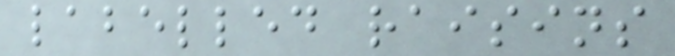labelled raisins
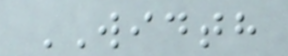WIDTH
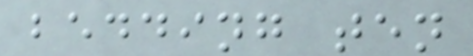bedding ten
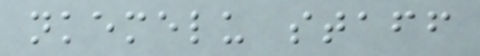nkemelu staff
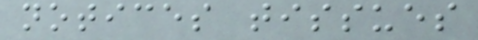notices tissues
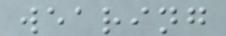wearing
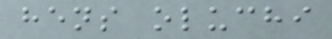hens oluchi
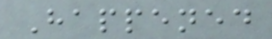Happened
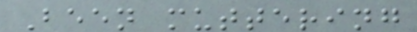Been muttering
